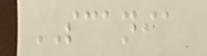SCANIA
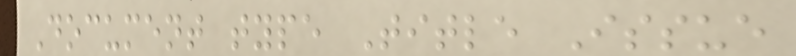Document type Title Issue
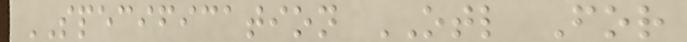SPECIFICATION OTL For
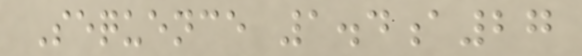Sequence 1.4a27
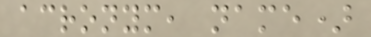acronym, name)
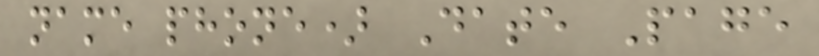name phone) Date Page
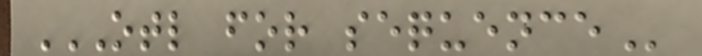OTL FOR SEQUENCE
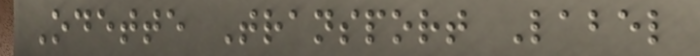Odette Transport Label
